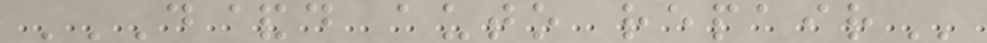D&D AUTO REPAIR
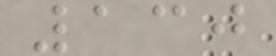130
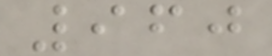960
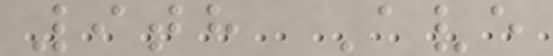9th Ave
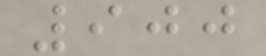900
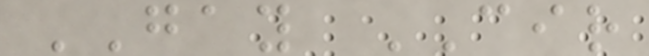GAY CIR
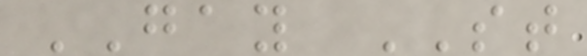GAY ST
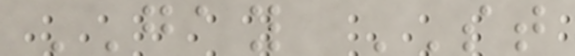GAY ST
